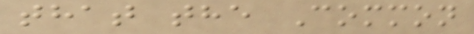that the Common
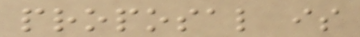proposal is
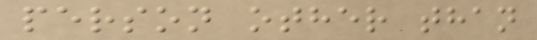person other than
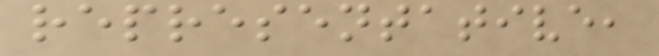representative,
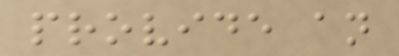provide an
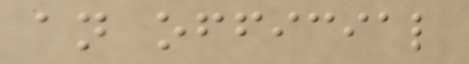an official
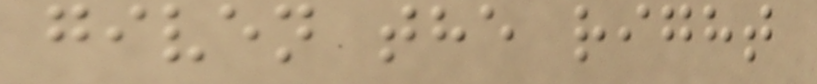given the right
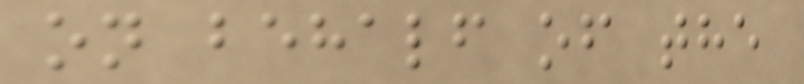on behalf of the
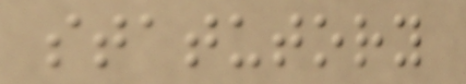statutory
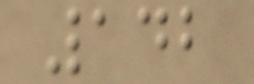142
